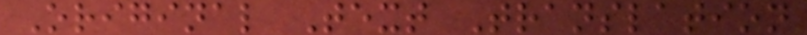Original Text Translation
